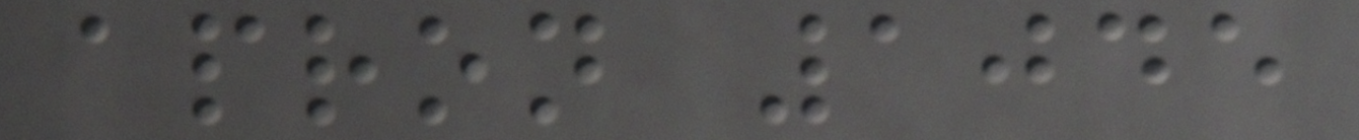apron 1045
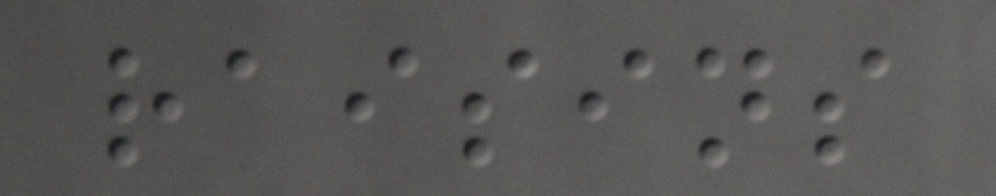raisins
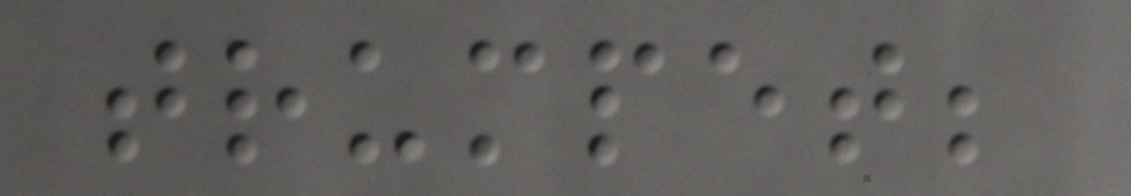trumpet;
